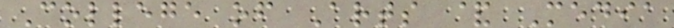College of Arts & Media
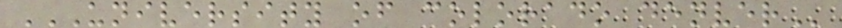UNIVERSITY OF COLORADO DENVER
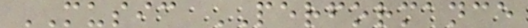MUSIC PERFORMANCE
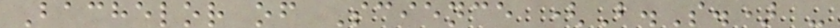Bachelor of Science (B.S.) -
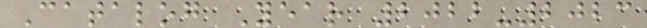Catalog Year 2022-2023
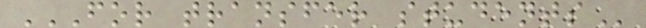FOR TRANSFER STUDENTS
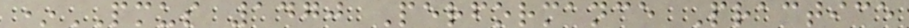*PMUS 1470 Performance Practice
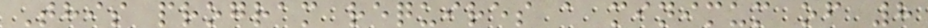This program requires a minimum of 8
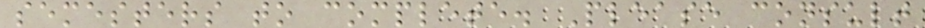semesters to complete. Please consult
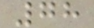78
